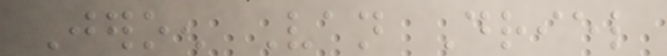Jeroen Van Driel
